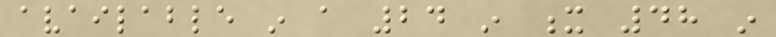available in a 24 in x 48 in
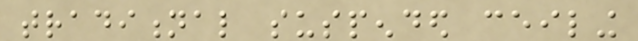traditional suspended ceiling
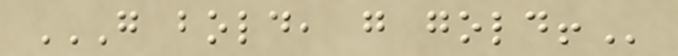GO BOLD, GO GOLD!
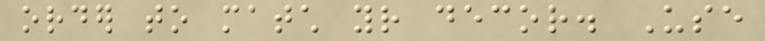order to match your decor. Use
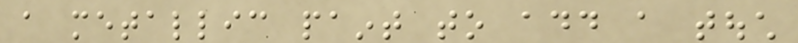a metallic paint to add a touch
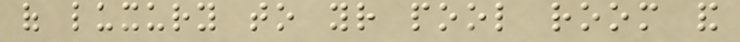of luxury to your pool room and
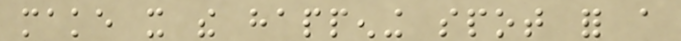make it the happening spot for a
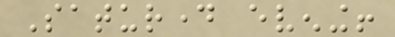Saturday evening!
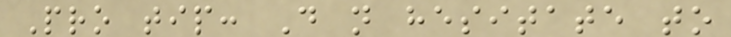Pro tip: Do not hesitate to
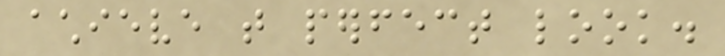achieve that perfect look.
